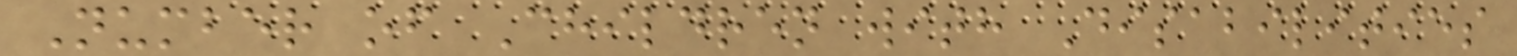Number of Children with Disabilities
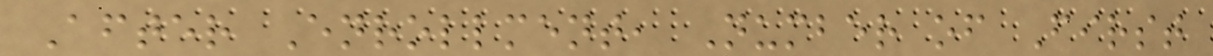After Enrollment, Number of First
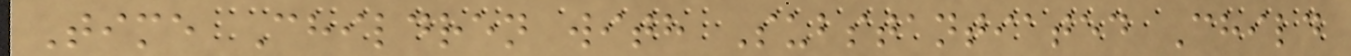Time Children with Substantiated Child
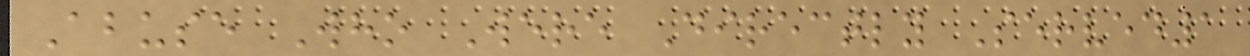Abuse Who Were Directly Served1
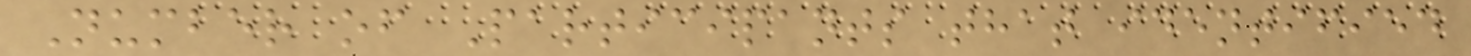Number of Participants that identified
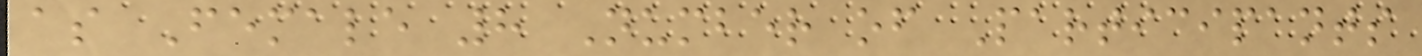as Female 8 Number of Participants
